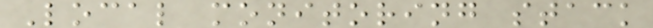Local monitoring stack
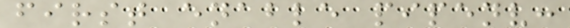first enable pipenv:
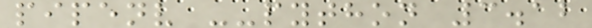pipenv --python 3.12
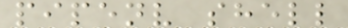pipenv shell
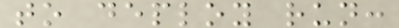to deploy run:
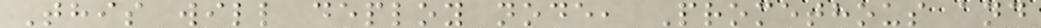This will deploy node, Promethous and
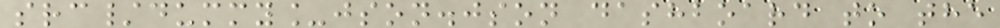src/dummy_json.json dashboard to the
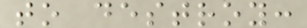to destroy:
